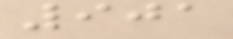901
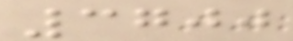3700
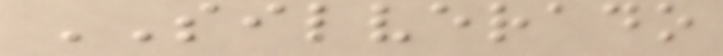SILVERADO
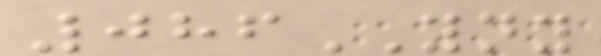086YNY
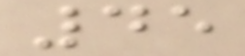45
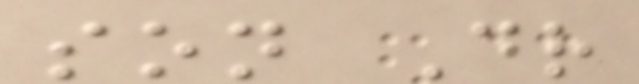son Dr
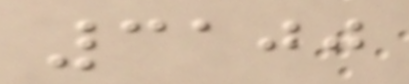3100
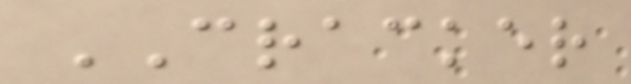CRACKER
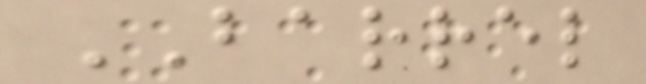BARREL
